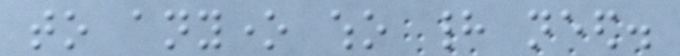to anyone who had need.
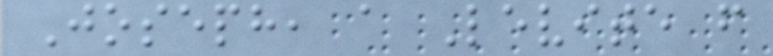Joseph, a Levite from
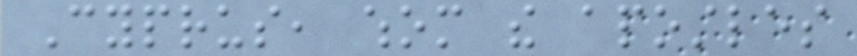Cyprus, whom the apostles
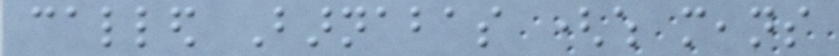called Barnabas (which means
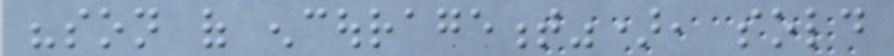"son of encouragement"), sold
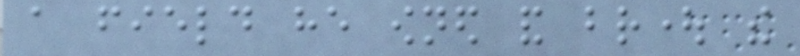a field he owned and brought the
